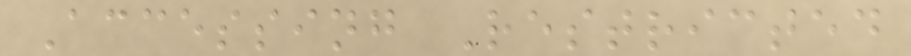Accessing Restricted
